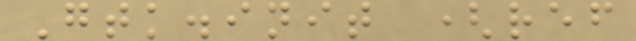Gtk.init (ref
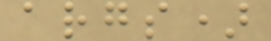args)
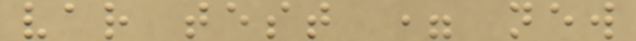var test = new
